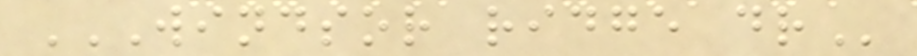WINDSOR RIDGE DR
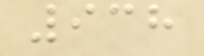938
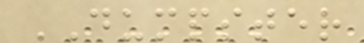DUMPSTER
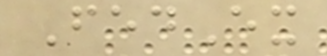FedEx
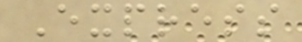Express
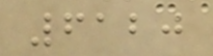6120
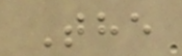The
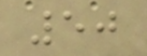50
